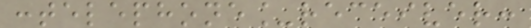:telephone_receiver:
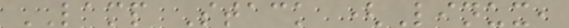LAMP Stack (Linux,
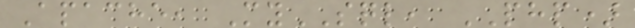Apache, MySQL, PHP)
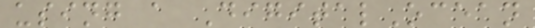using a DigitalOcean
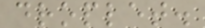droplet.
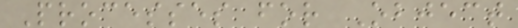Processes for Object
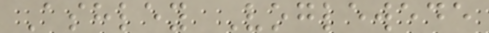Ashley Voglewede
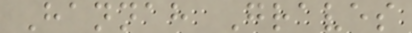Hannah Graves
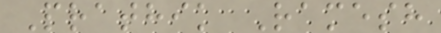Prathik Ramesh
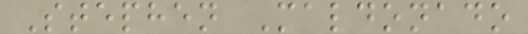Stephen Maldonado
